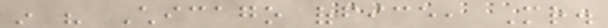in his Chicago office, Mr.
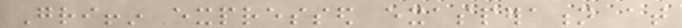Griffin expressed exasperation at
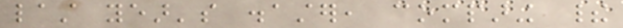last year's disaster, comparing their
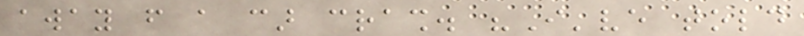away from a car crash. "I've told
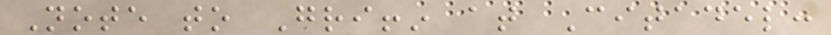Note to Griffin at Citadel:
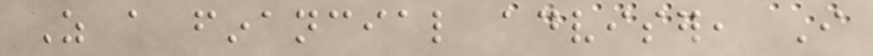As a financial adviser, I
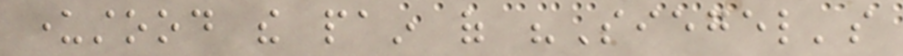understood the pain of "Siegel's
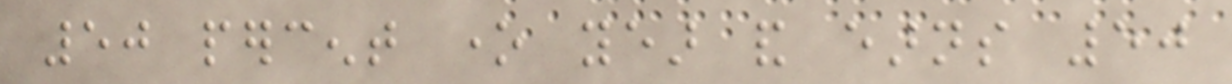50 percent one year and earns 50
